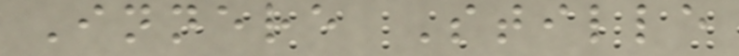Innere Stille
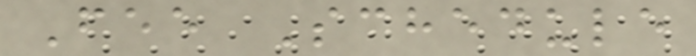Fee Schedule
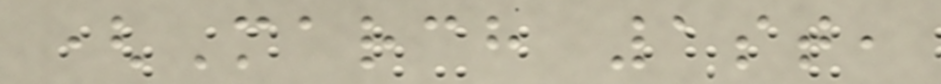(March 1st,
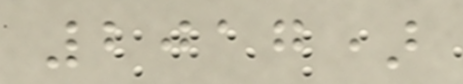2017)
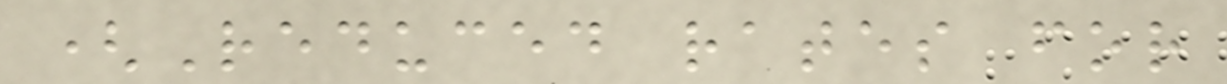(Reduced rates for
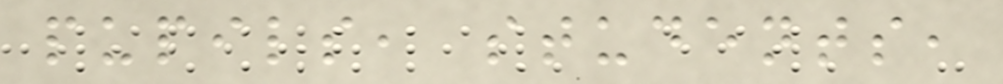pupils, students,
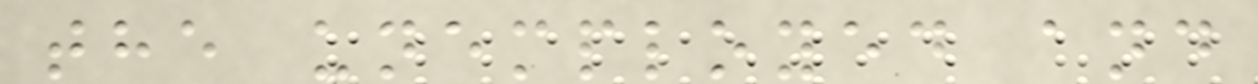the unemployed and
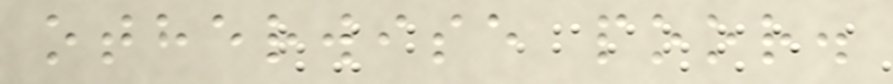otherwise poor.
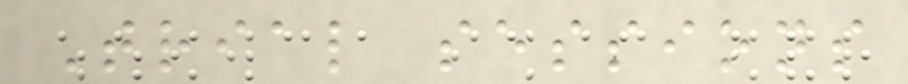Trial sessions
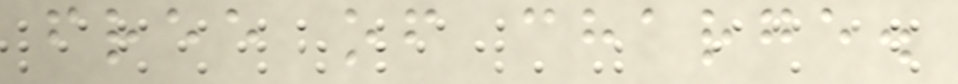free of charge.
